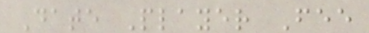Date Player Fee
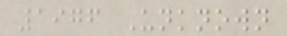1976 Unknown
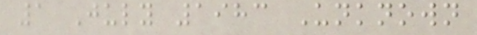1 July 1983 Unknown
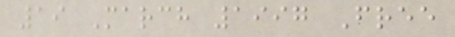19 March 1997 Free
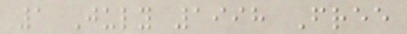1 July 1998 Free
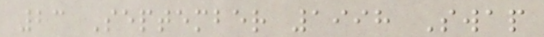23 September 1998 Swap
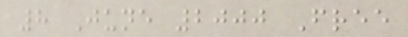8 June 2000 Free
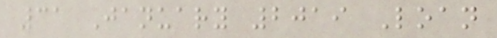31 January 2019 Loan
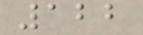122
